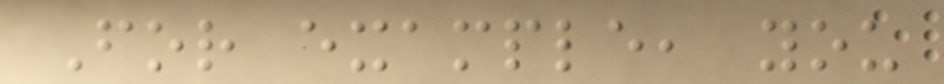For example, you
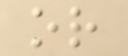or
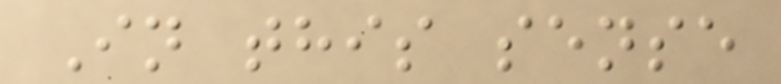In this sense
